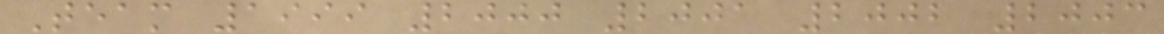Team 1999 2000 2001 2002 2003
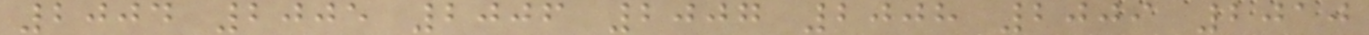2004 2005 2006 2007 2008 2009 2010
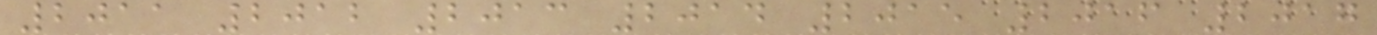2011 2012 2013 2014 2015 2016 2017
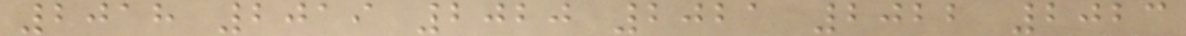2018 2019 2020 2021 2022 2023
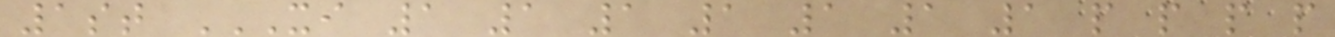1st XI 1 1 1 1 1 1 1 P P P P
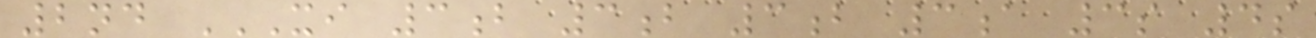2nd XI 3B 3B 3B 3A 3S 4S
